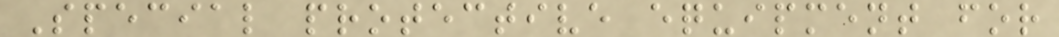Special protective equipment for
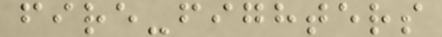fire-fighters
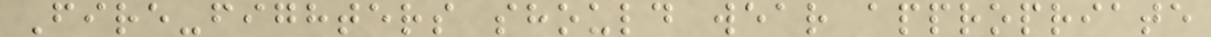Fire-fighters should wear appropriate
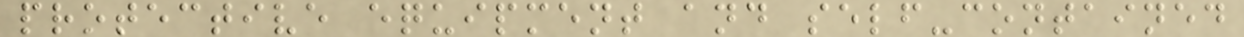protective equipment and self-contained
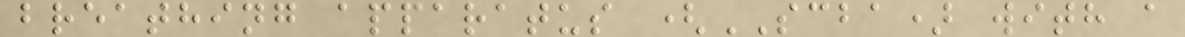breathing apparatus (SCBA) with a
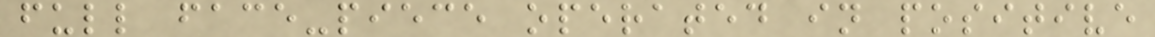full face-piece operated in positive
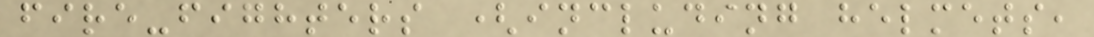fire-fighters (including helmets,
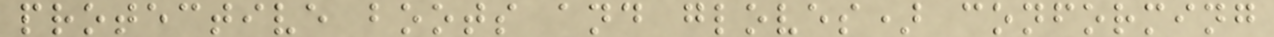protective boots and gloves) conforming
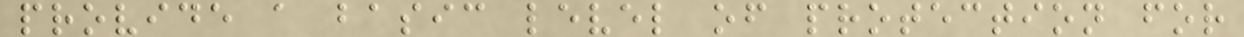provide a basic level of protection for
